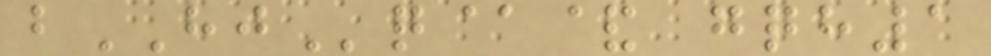bHJq@& gqh1
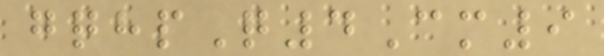gqhpQ4Cm9
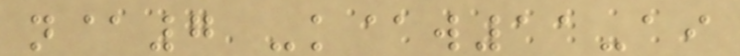n@7 -k@w11-ai
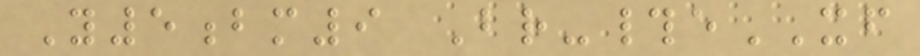Y5bm9 Br-#eXF
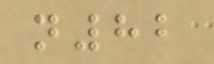n82
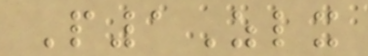P1Zlx
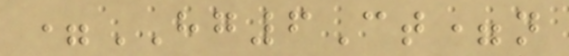=HG6Ct=n
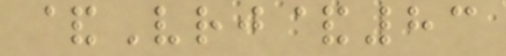&Vrj&83
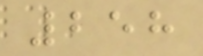258
